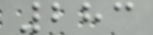283
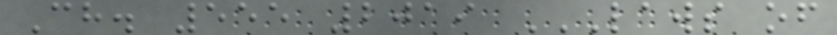Ch. 555 2019 LAWS OF
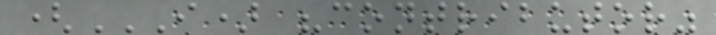(I) "CONTRIBUTOR"
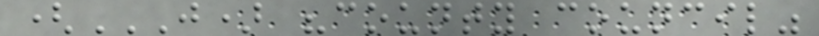(J) "COUNTY COUNCIL"
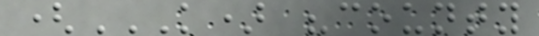(K) "COUNTY
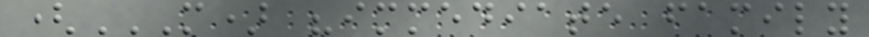(M) "IMMEDIATE FAMILY
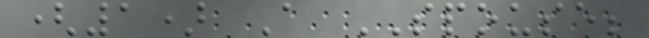(1) A SPOUSE;
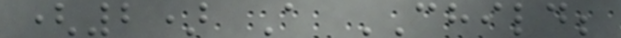(2) A CHILD;
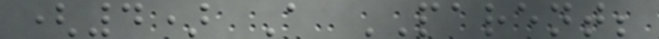(4) A PARENT;
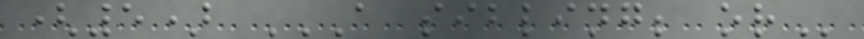(5) A SIBLING; OR
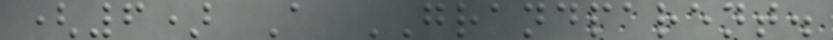(6) A GRANDPARENT.
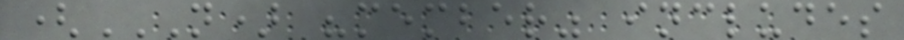(N) "MEMBER" INCLUDES
